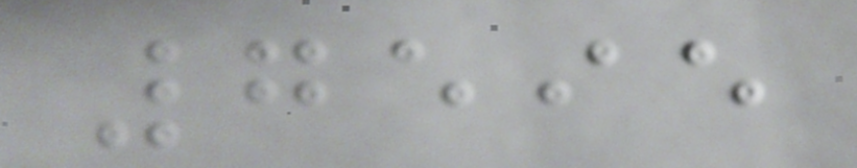7595
